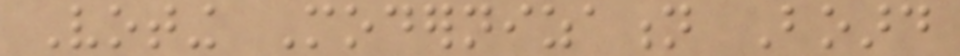Voting Modernization Board
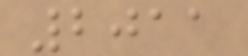2011
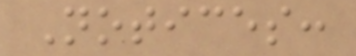Notices:
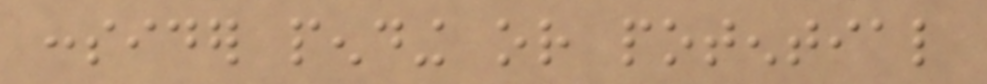consider pending or potential
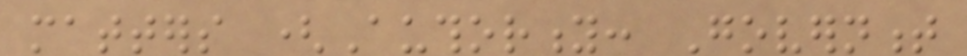matters (Authority: Government
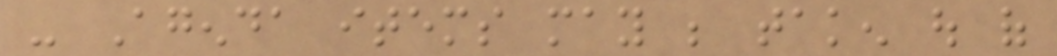- Agenda items may be taken out of
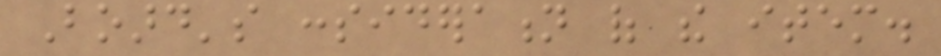Board's consideration of the item.
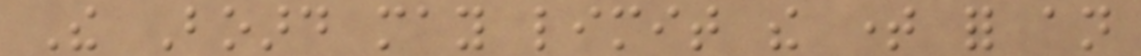The Board may limit the time for an
